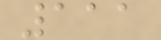111
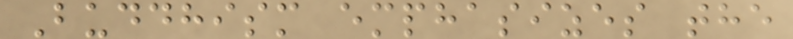Buddhism emphasizes the
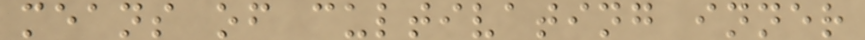means of cultivating inner
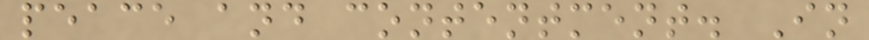peace and contentment. In
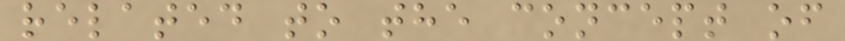related to the concept of
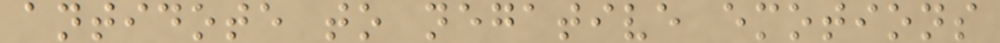antidote to negative emotions
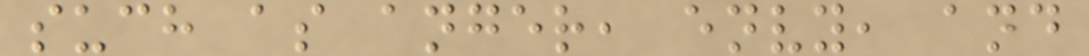such as anger, envy, and
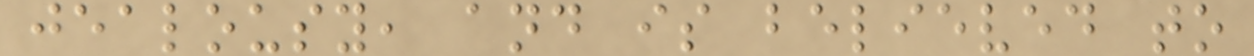jealousy, and is believed to
